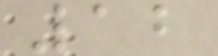12
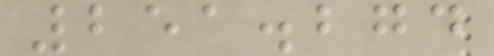251.274
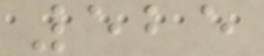525
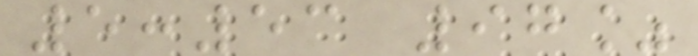5:53 97%
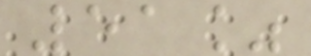51%
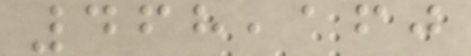468,160
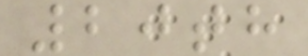20th
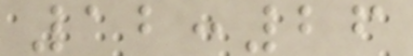12:26
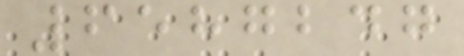6587247
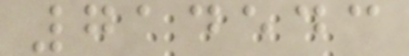714543
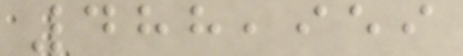488,959
